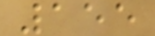155
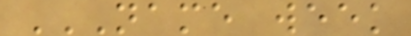NAME WEEK
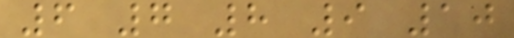6 7 8 9 10
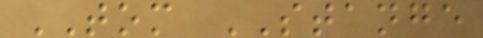TOM STANGE
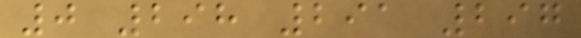0 298 291 297
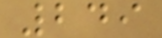249
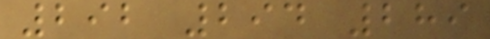292 294 289
